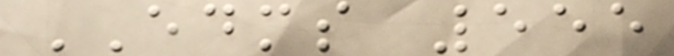EDMS 555
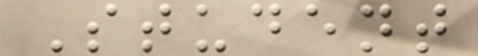Student
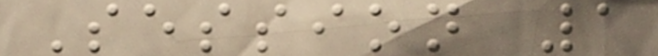Session 1
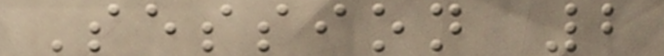Session 2
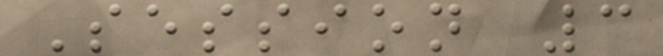Session 3
